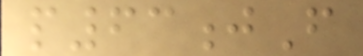p63jF
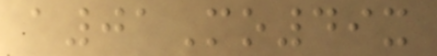a01Mo49x
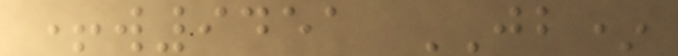+w9451 JB*
